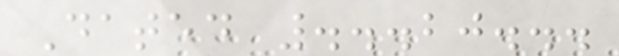Dated ...20...
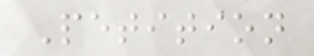Petition
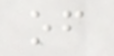of
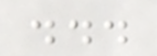...
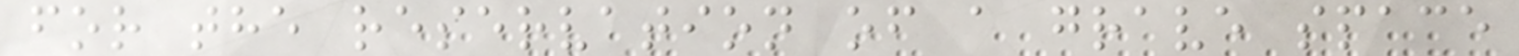for the reservation of a grave space
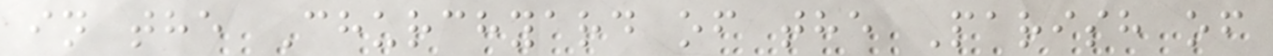in the Churchyard of the Parish of
